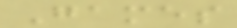Games
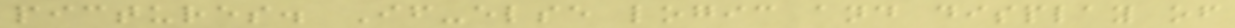pictures. If-else logic and display of
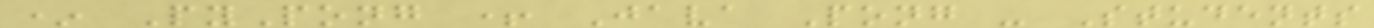* PyPong + Java Pong - Students
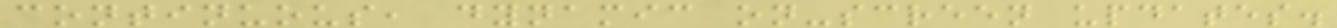continuous, dynamic on-screen updates.
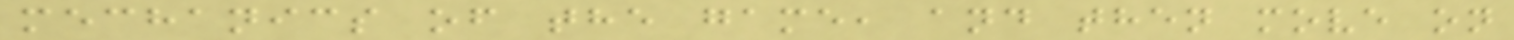mechanics of the game, and then move on
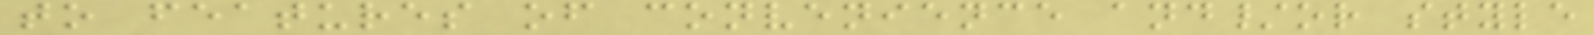to features of convenience and/or style
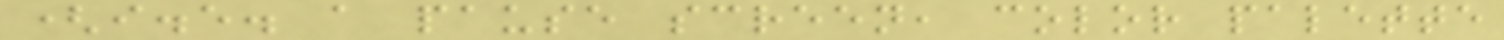(i.e. a pause screen, color palette
